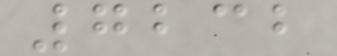7232
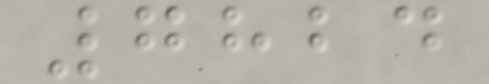7824
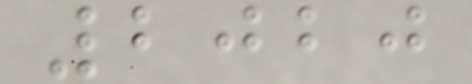2020
